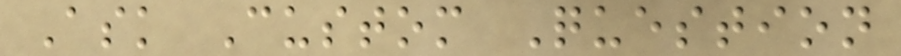Ask Custom Question
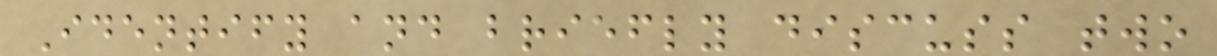Identify and briefly discuss two
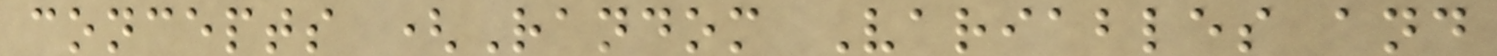concepts (Random Variables and
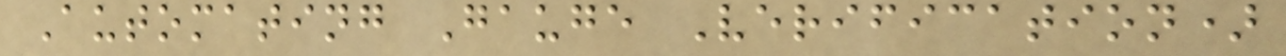Automating Gauge Verification)
